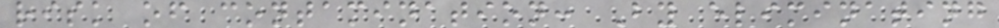risk of contamination: By eliminating
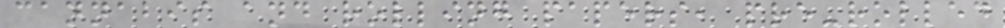cannabis and rolling papers, pre-rolled
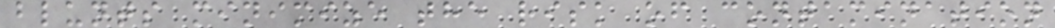blunts minimize the risk of contamination
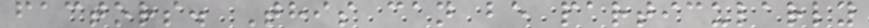factors. This can be particularly
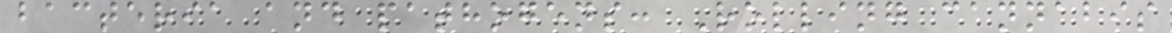bacteria and pathogens: Rolling cannabis
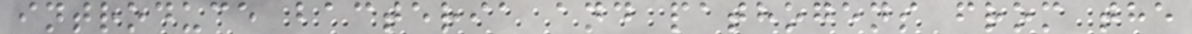introduce bacteria and pathogens from the
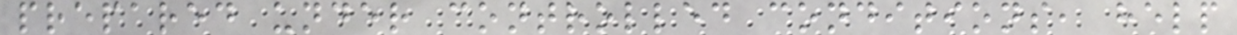prepared under controlled conditions, help
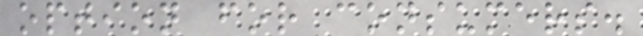option for consumers.
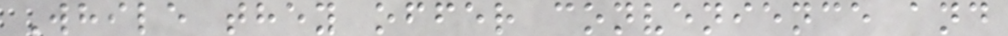While they offer convenience and
